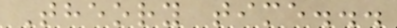Theory time...
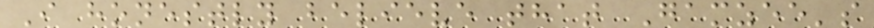I honestly believe that Gamzee's
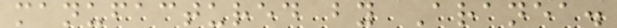manufactured by Aranea.
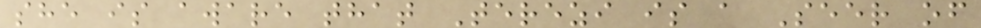she is aware that Terezi is a Seer of
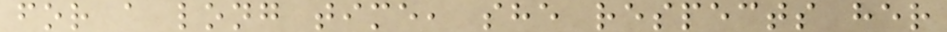for a long time, she respects her
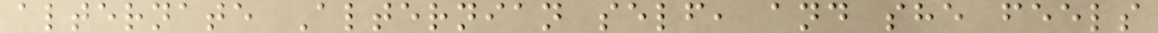alternate Alternian self, and she feels
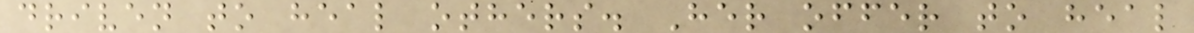driven to heal others. Her offer to heal
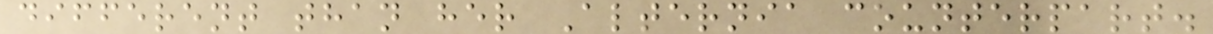different than her Alternia counterpart.
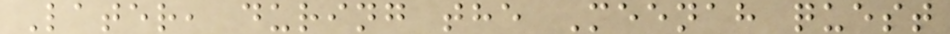Later, during the Meenah quest
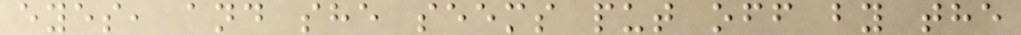eyes, and she seems put off by the
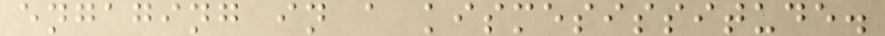engaging in a kismesissitude.
